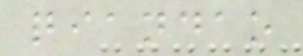qiandao
